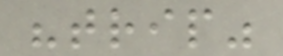"trip"
